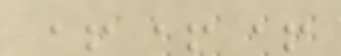+++
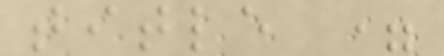title =
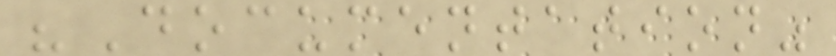"Documentation"
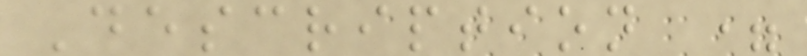Description =
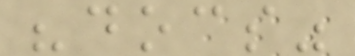"docs"
